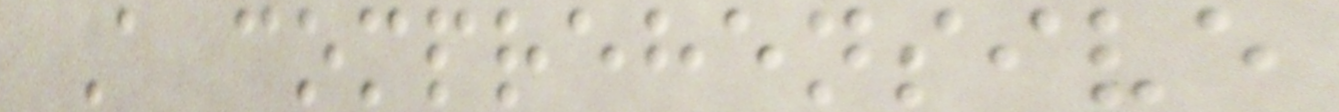A comprehensive
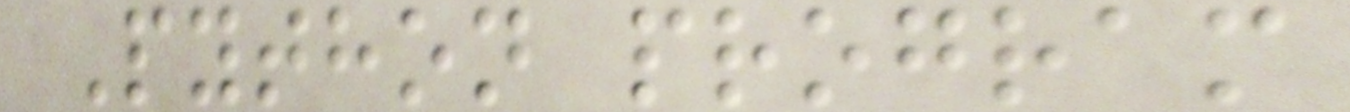Python program
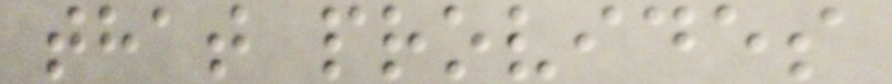that provides
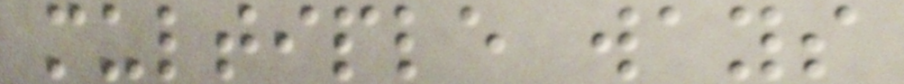multiple ways
